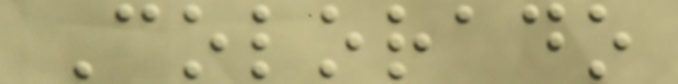Colorado
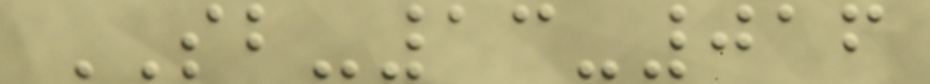SB-13-016
